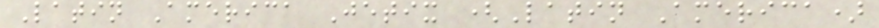Latin America Jetix (Latin America)
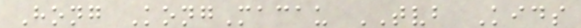Hong KongMacau TVB Kids
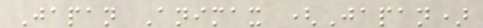Japan Animax (Japan)
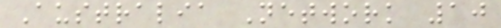Australia Network 10
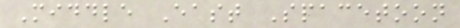Middle East Spacetoon
